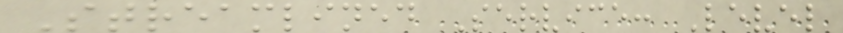Streamlined Service: Level
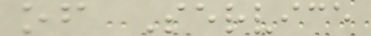of Service
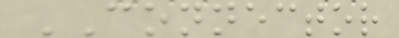CONNECTOR
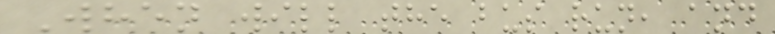When will the bus run, and
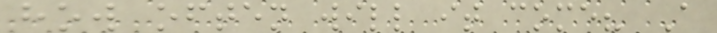how often will it come? A
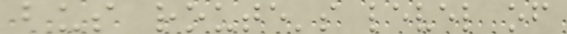bus route's level of
